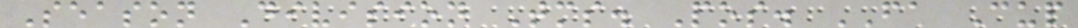Season Division Tms. Pos. FA Cup
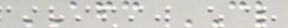AFC CL
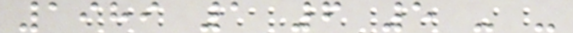1989 1 6 5 - -
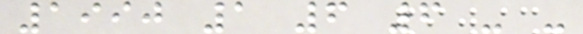1990 1 6 6 - -
